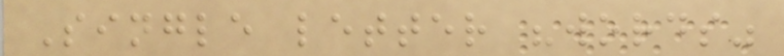Single letter "words"
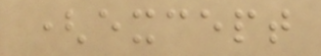(except
